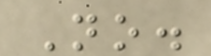No.
